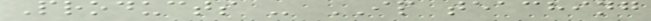Products - IP teaching
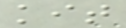kit
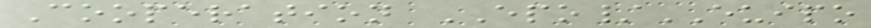Cooperation EPO/EUIPO
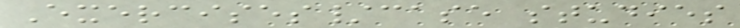Exercises/case studies
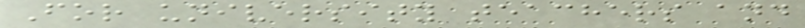For university teachers and
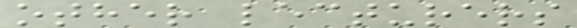other lecturers
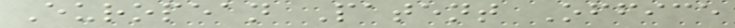European Patent Office
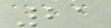21
